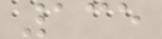135
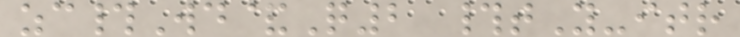zc#Wd&Q2 #tY-itr
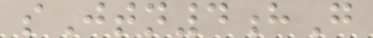sJtn4hG
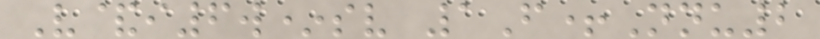V&i6w*sv 1F+Nnu2
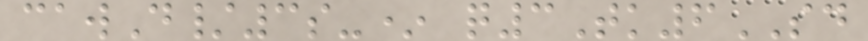cawD/3s-* q3Tk6SD
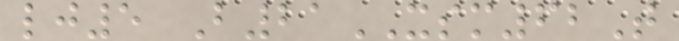lj5 B21XSM62T
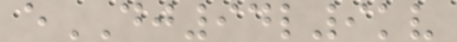eDJ94l9kv
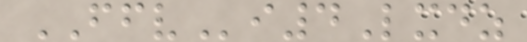FFVi4Lxdz
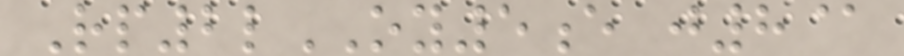Rp2lOY5e j8@
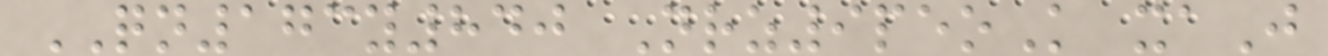QN173y840 Nrz9peoK xaJ
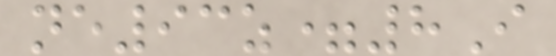ne93z=8I
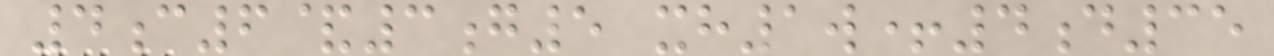4c6&3g5 xh1w+4d35
